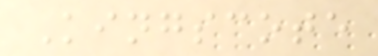Kingscote
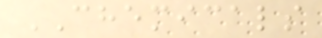CHEMICALS
